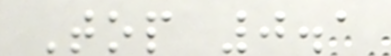Top 0.1
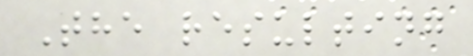The resulting
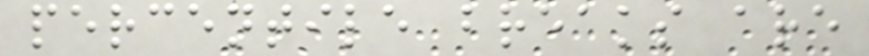percentile breaks are
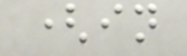(in
